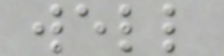well
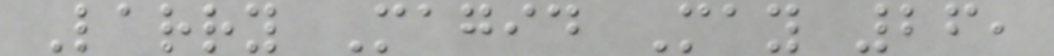Larry Magid May 26,
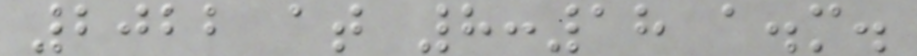2022 at 8:18 a.m.
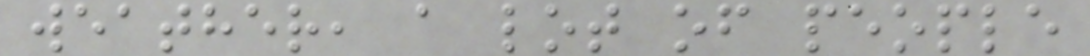weather, a lot of people
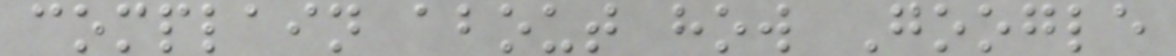complain about how Google
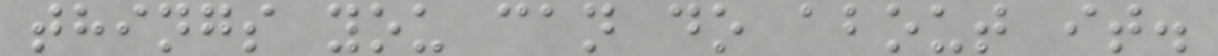things you can do about it.
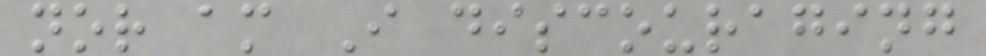nor am I discouraging
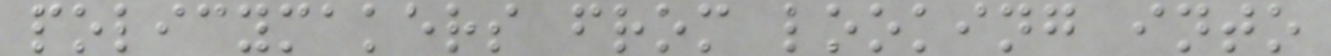policymakers from looking into
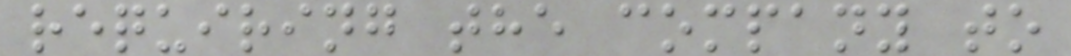requiring the company to
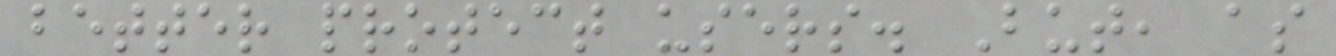better protect users. But, as
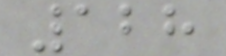128
